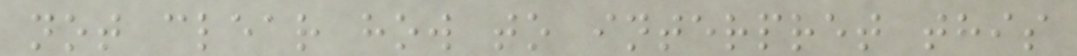not clear how to interpret this
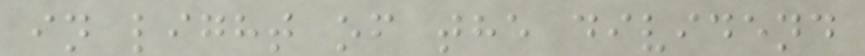in light of the dividend
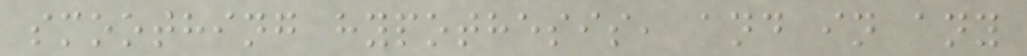smoothing hypothesis, and in any
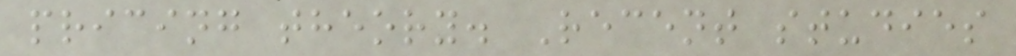pricing theory. Recent studies
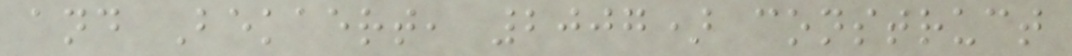and Bekaert, 2007) construct
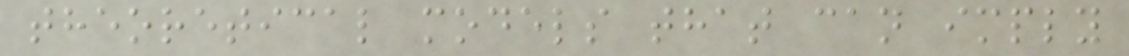theoretical models that can imply
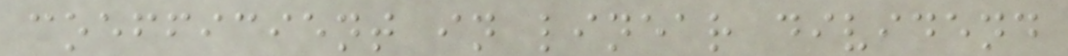coefficient in linear dividend
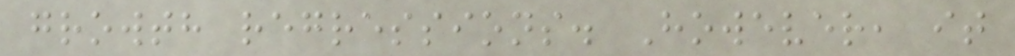growth regressions. However, it
